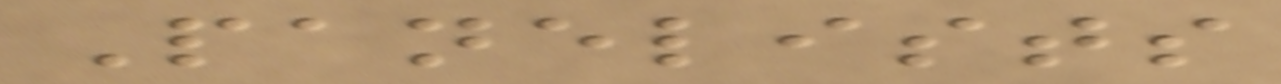Panelists
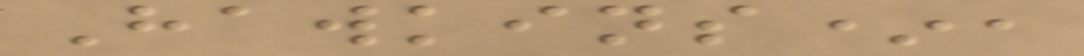Hawkins*,
